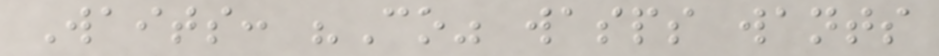Waits: "Co" wasps wants
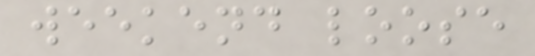weekend loose
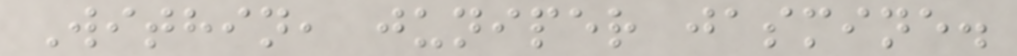Within, juniper jasmine.
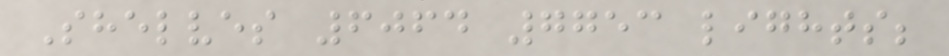Shelves 6064 7753 lights;
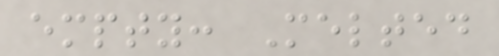empty: Melted
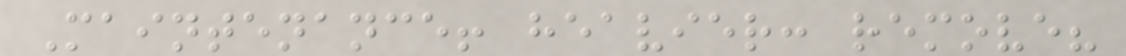Maintenance! heavier: remove?
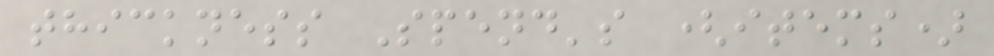thickness Spend's (items)
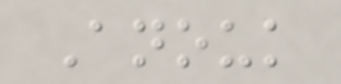Anouk
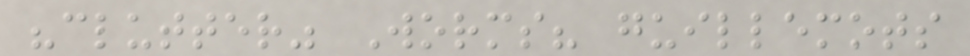"clutter" Worms? guillemots
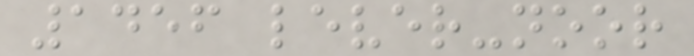1456 lever-noor
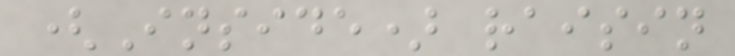(Inside) raisin
